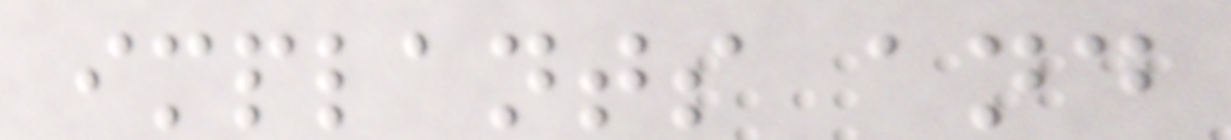implants and
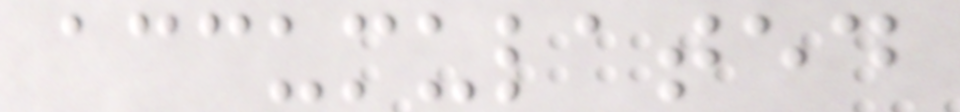accumulated
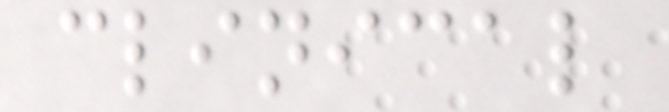clinical
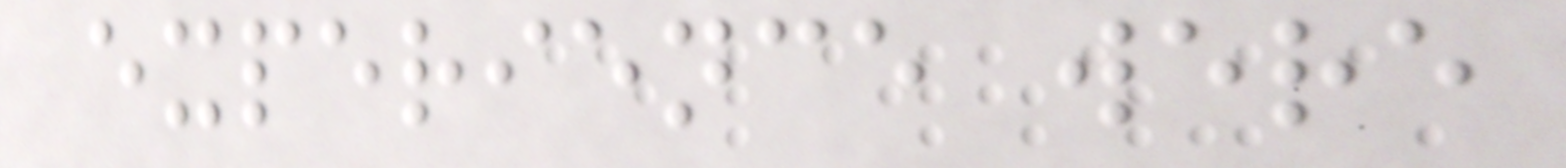experience were
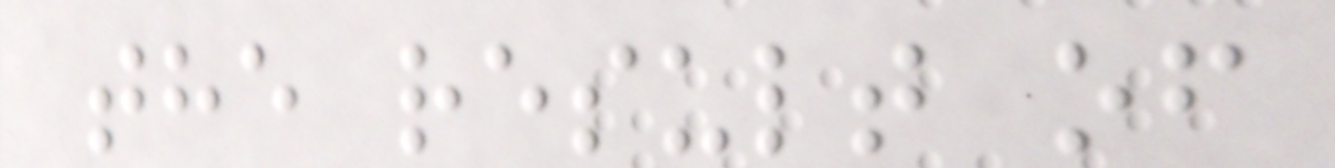the result of
